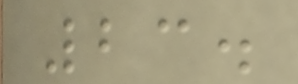23.
